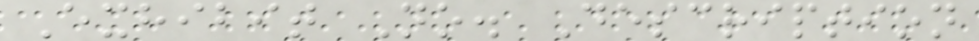Exhibit No. Description
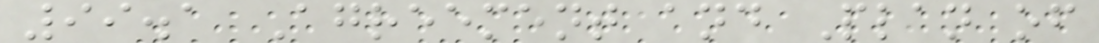99.1 Agreement and Plan of
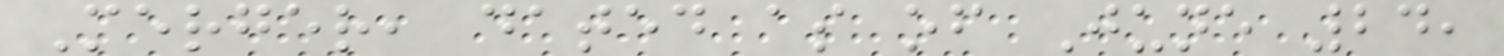Merger, dated as of June 24,
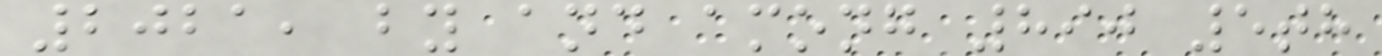2021, by and among 890 5th
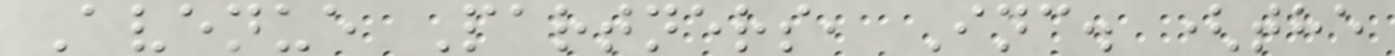Avenue Partners, Inc. (the
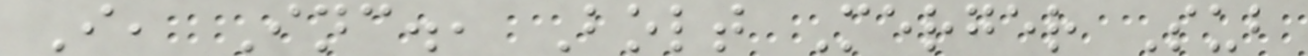I, Inc., Bolt Merger Sub
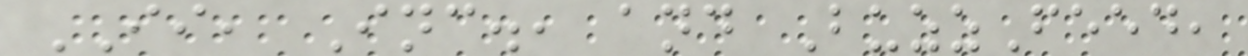II, Inc., and BuzzFeed,
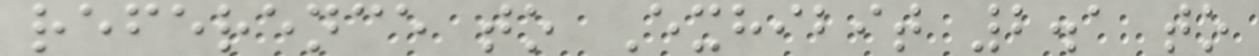reference to Exhibit 2.1 to
